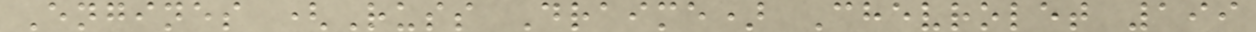Engines (Russ Draime) Chevrolet 199
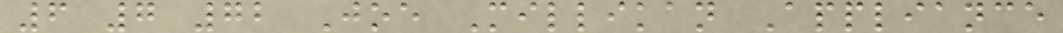6 7 72 Joe Millikan Appliance
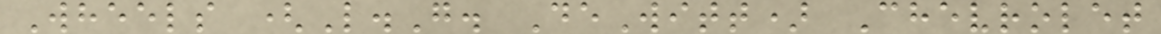Wheels (L.G. DeWitt) Chevrolet
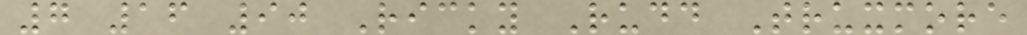7 16 90 Ricky Rudd Truxmore
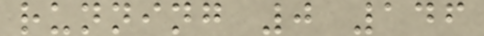running 0 146
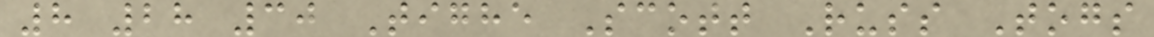8 28 30 Tighe Scott Russ Togs
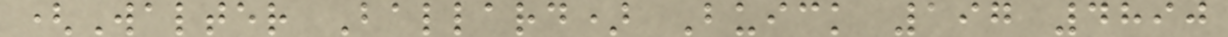(Walter Ballard) Buick 197 4890
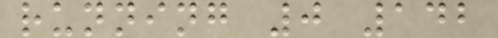running 0 142
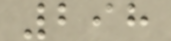298
